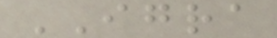IGRA
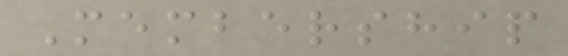Membership
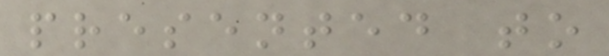presented to
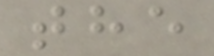the
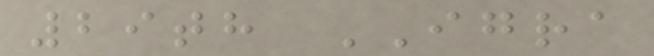29th IGRA
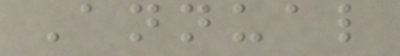Annual
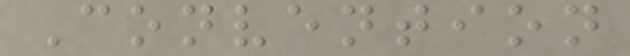Convention
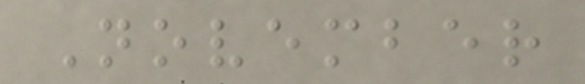November
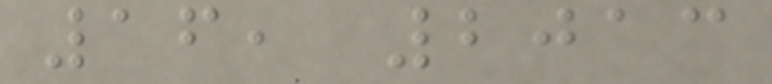16, 2013
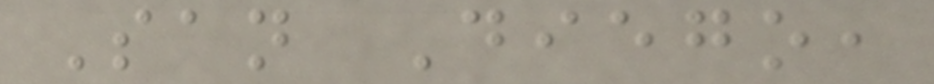San Diego,
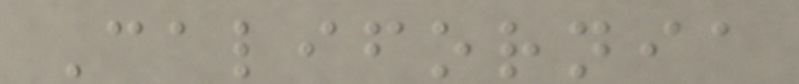California
